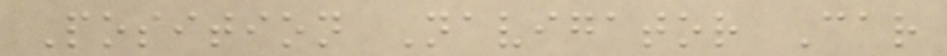Position Navigator Car
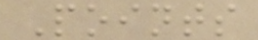Points
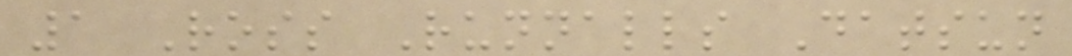1 Ross Runnalls Datsun
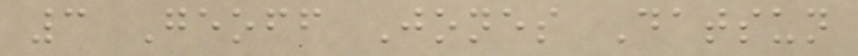3 Geoff Jones Datsun
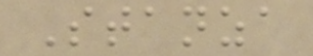Stanza
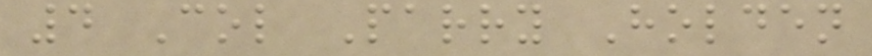4 Col Parry Holden
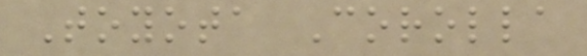Toyota Corolla
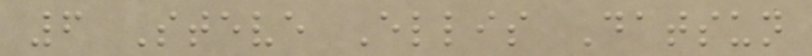6 Steve Ellis Datsun
